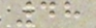48
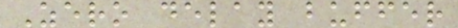Zero delay buffer
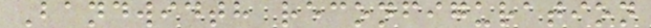Bandwidth reconfiguration
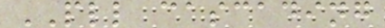PLL cascading
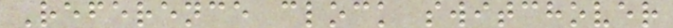Reference clock switchover
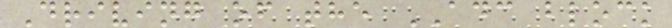Driving of the ADC block
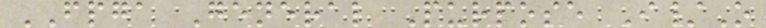FPGA General Purpose I/O
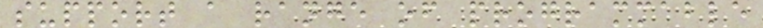support a range of programmable
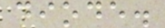diode.
